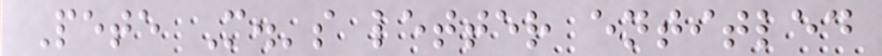Pete M.'s letter entitled
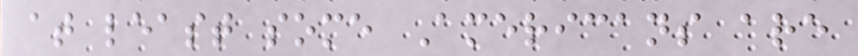at least some Americans are
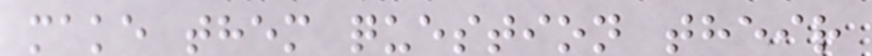make them question their
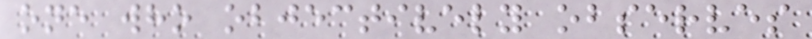one who objectively observes
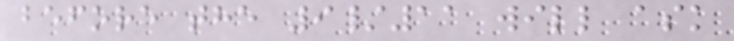before the 9/11 will ask
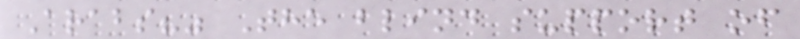Arabs?" The blind support of
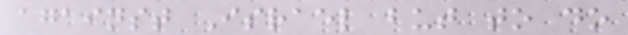against Israel but to do
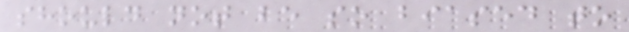should not be so biased to
